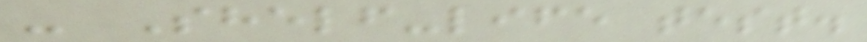- Shelf-life test.
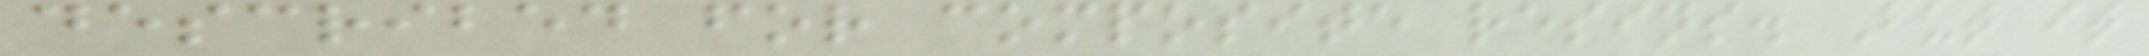described for composite resins. But it
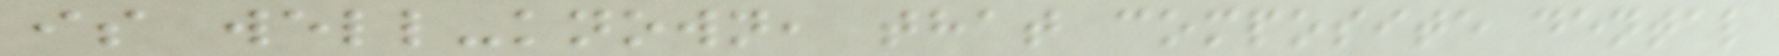is well-known, that composite dental
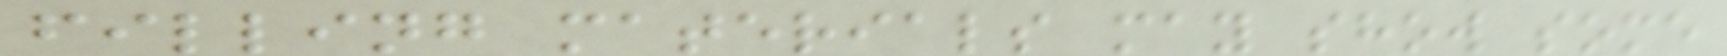filling materials may show some
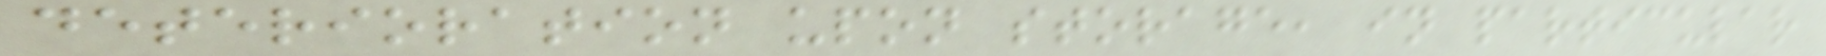deterioration upon storage, in particular
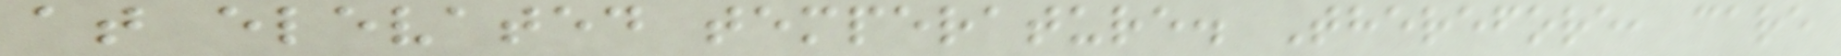at elevated temperature. Therefore, care
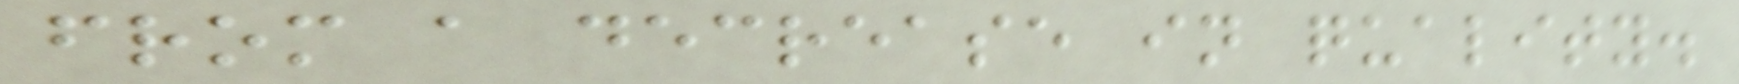from a decrease in quality.
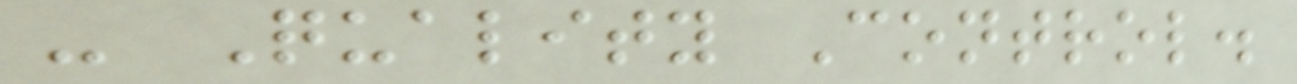- Quality Control.
